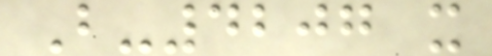B-4207 x
